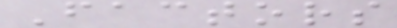Factors
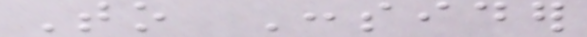To Consider
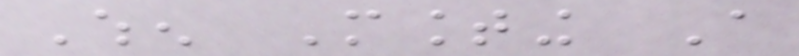When Mounting A
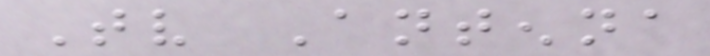Tv Antenna
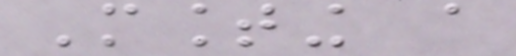Mounting a
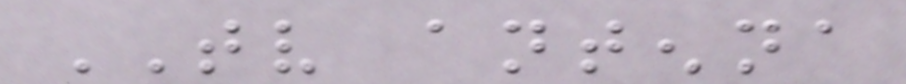TV antenna
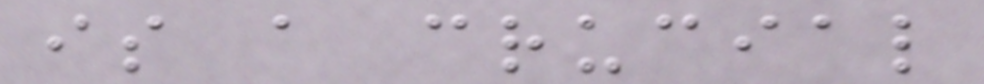is a crucial
